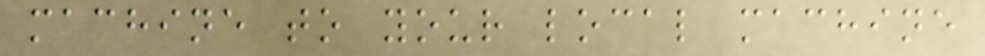machine to your local machine
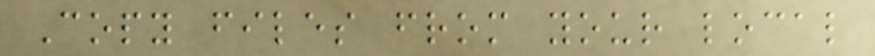Copy files from your local
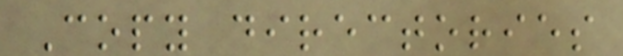Copy directories
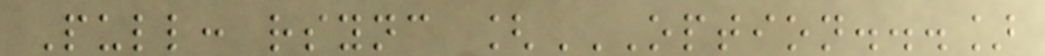Pull: rsync [OPTION...]
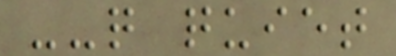--q quiet
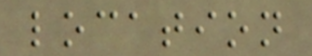location
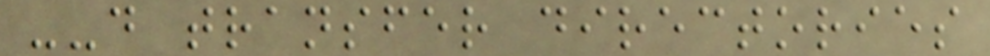--d transfer directories
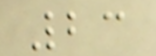23
